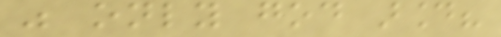was only god around?
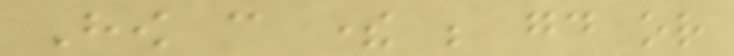How can there be good or
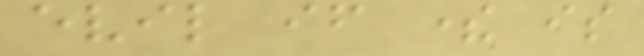evil if there is
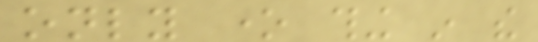only one thing in the
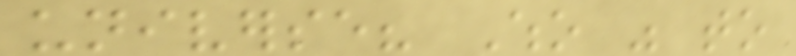universe? Who was to
